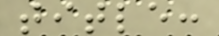title:
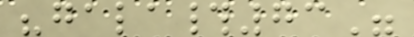"gala#73"
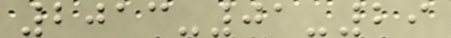2013-01-29
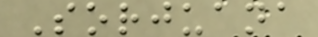Sorjuana
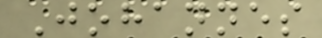Johannes
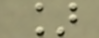]
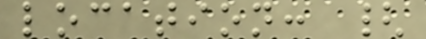location: {
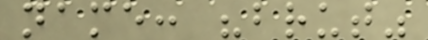name: "brut"
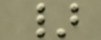}
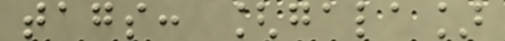tags: [gala]
